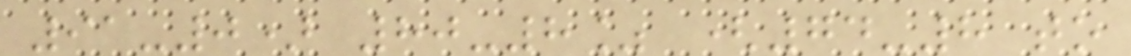91-0) 80-8% (74-8 to
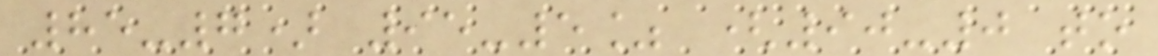85-7) 95-5% (90-0 to
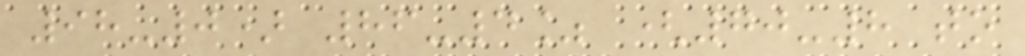98-0) 86-4% (70-8 to
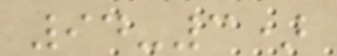94-3)
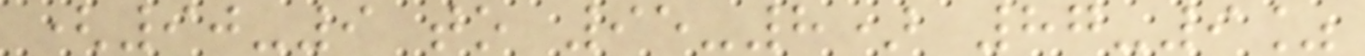(90-9 to 95-8) 87-9%
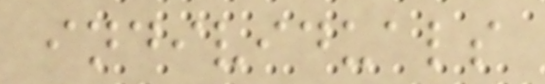individuals
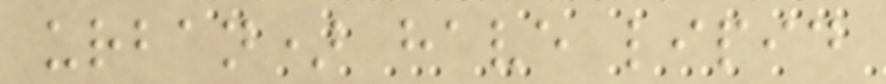urban) have lipid
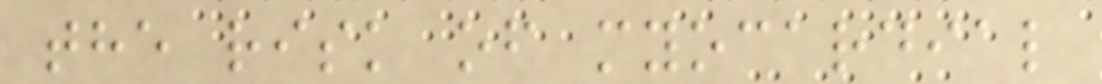the risk of myocardial
